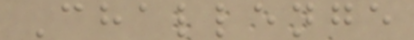Challenge
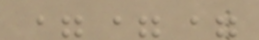===
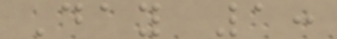Day 1:
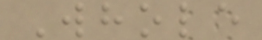Whole
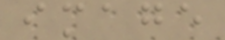image
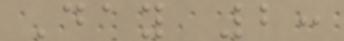Day 2:
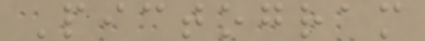Pictogram
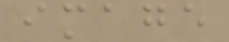image
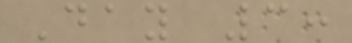Day 3:
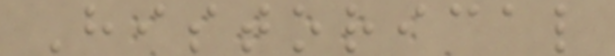Historical
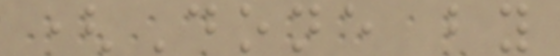(Done by
